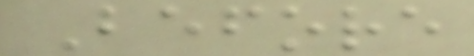Before
